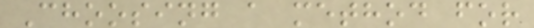Choosing a method for
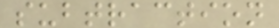subtraction
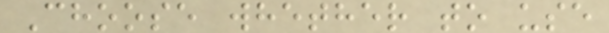Choose whether to use
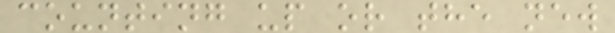counting up or the new
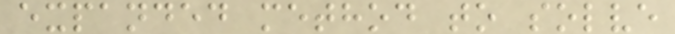expanded method to solve
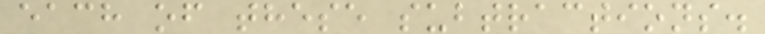each of these subtractions.
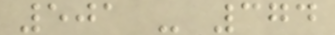501 - 374
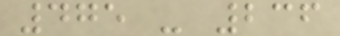475 - 236
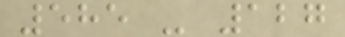585 - 127
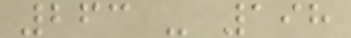263 - 198
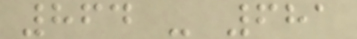864 - 681
